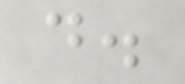d.
